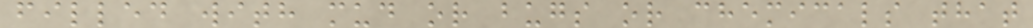filled with mud or bugs or chemicals that
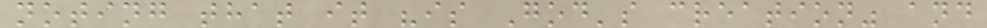noting that it "is God's creation" and
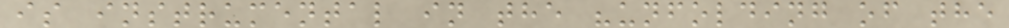is instrumental in the "unfolding of the
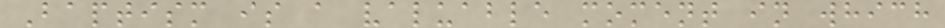Baptism is a valuable moment in which
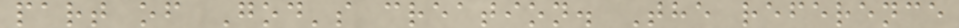part of God's creation. The reference
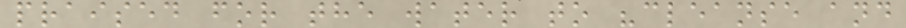praised for the water to "cleanse and
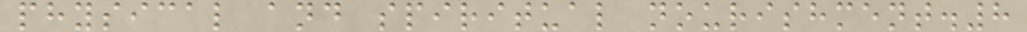physical and spiritual nourishment.8
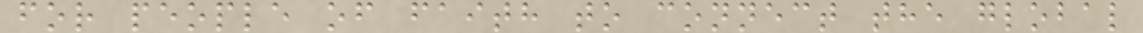for people of faith to connect the global
